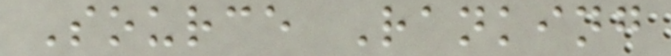Source Ranking
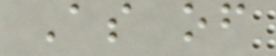As of
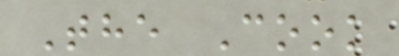The Cook
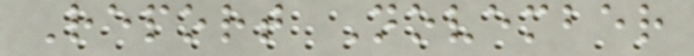Report November
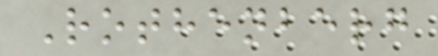Rothenberg
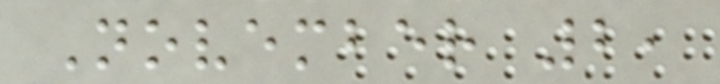November 2,
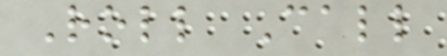Roll Call
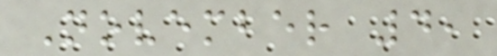November 4,
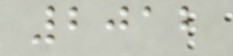2012
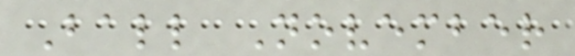Ball November
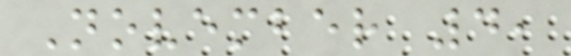November 4,
